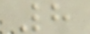8
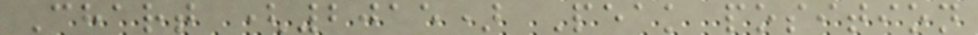Chart (2015) Peak position
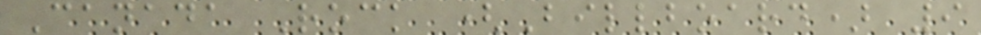Canada Rock (Billboard) 9
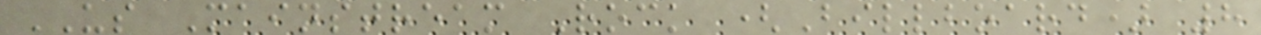US Mainstream Rock (Billboard) 8
